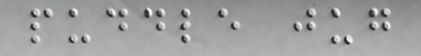puddle jug
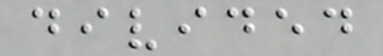divided
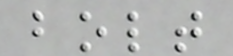bolt
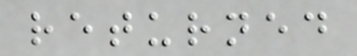returned
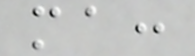ma:
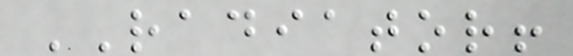RADIATOR!
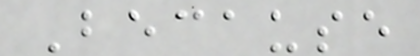Because
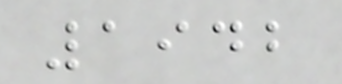1942
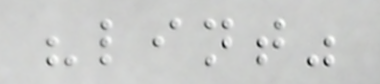"lint"
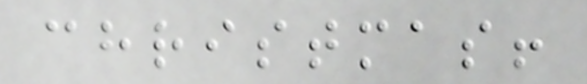christmas!
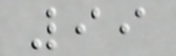99
